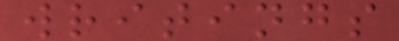writings
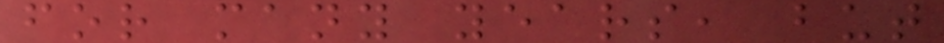for many years, but
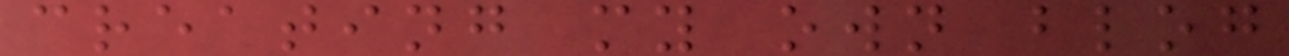creating my own blog
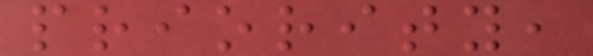priority,
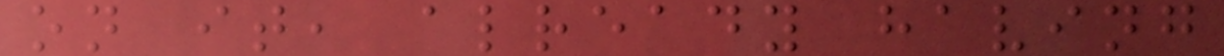on it, already having
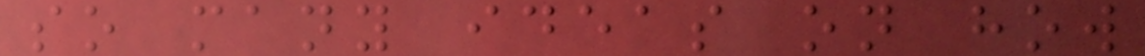so many ideas on how
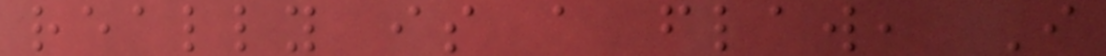really is a flaw, I
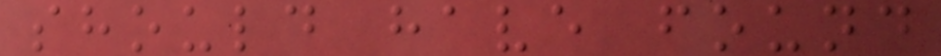should have found
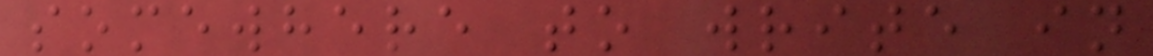somewhere to write in
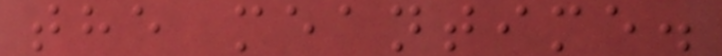the meantime.
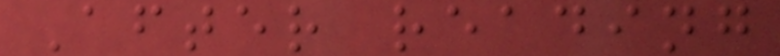After reading
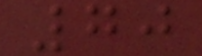70
